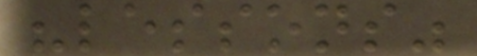"lessons"
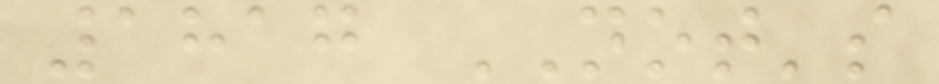1817 NOT's
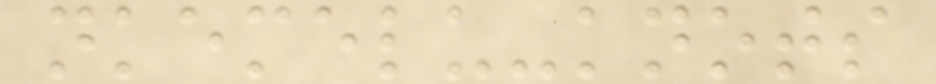nkemelu-knots
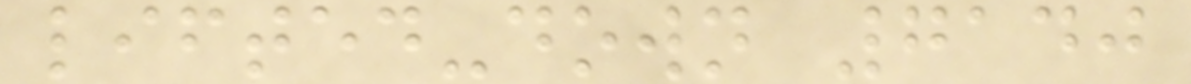lifted-down 7140
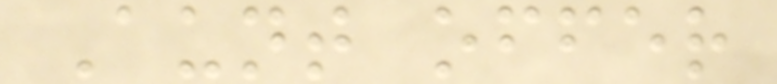Aunt offer
